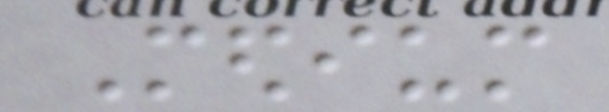Medium
